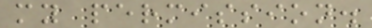my permission.
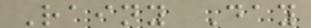Rainy Day
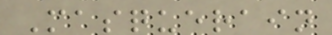Masquerain
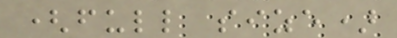(full size)
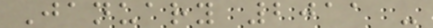January 2011 -
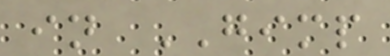in GIMP
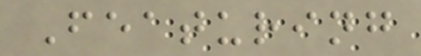Featuring
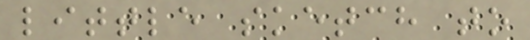little sketch to
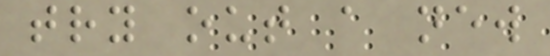try out a new
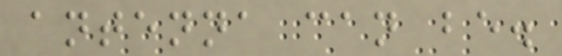antenna can be.
